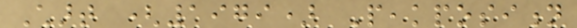Chart (1979) Peakposition
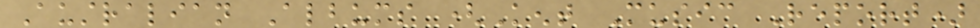Australian Albums (Kent Music Report)
